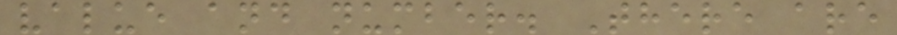value and number. There are
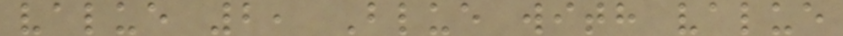value 2, Blue with value
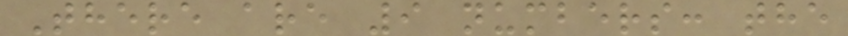There are 9 numbers: the
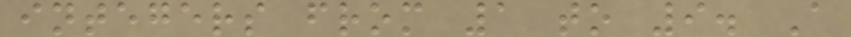integers from 1 to 9. A
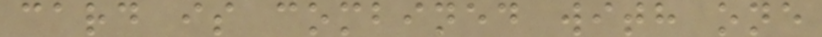card is combined with one
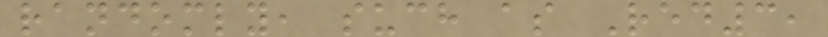randomly, such as Red3,
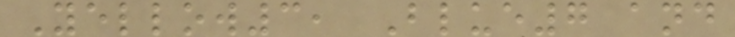Yellow3, Blue7 and
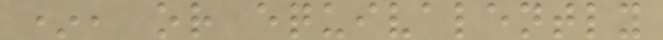*, or equivalently
